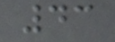43
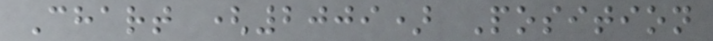Chart (2009) Position
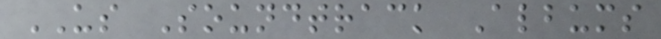US Soundtrack Albums
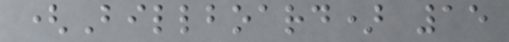(Billboard) 15
